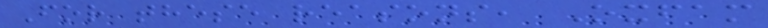For these reasons, Oxfam
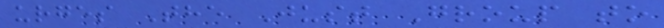urges The Just Group to
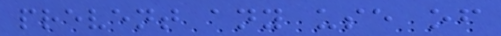prevent any use of
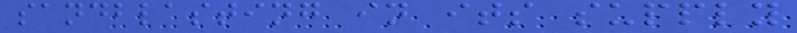sandblasting in its supply
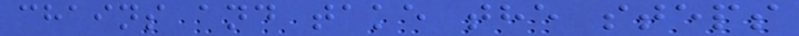chains and take the steps
